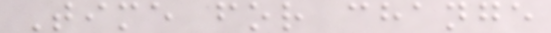Time for change
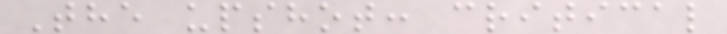The upshot: critical
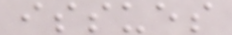issues
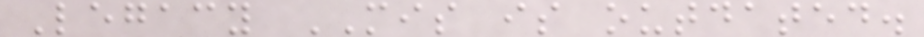Legacy MIS is outdated.
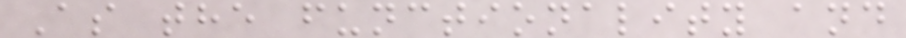As the functionality and
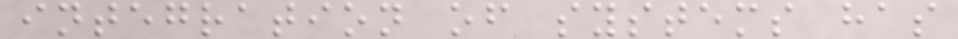integration of systems has
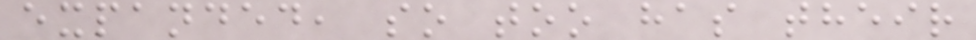expanded, so too has their
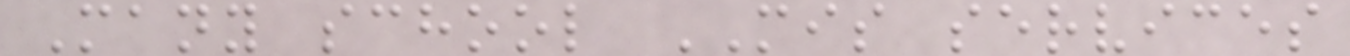Many school MIS services
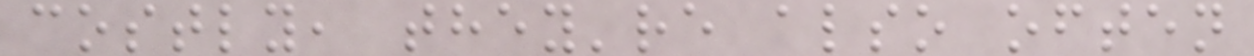costly, they're also often
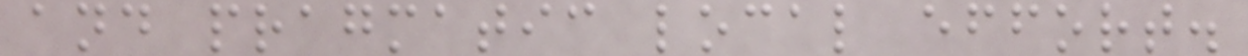and pragmatic local effort.
